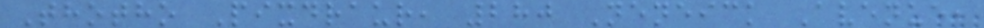Thotho Pixdraur, 280 Neneick Avenue,
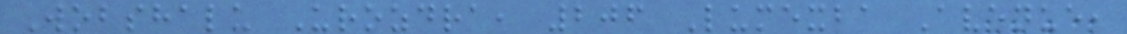Wobshalu Urozdra, 206 Lumexba Avenue,
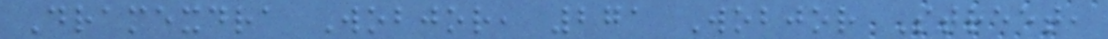Dramexdra Wobjor, 271 Wobjor Street,
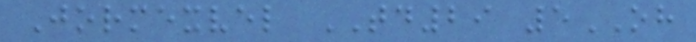Jormexvel TD29 5OH
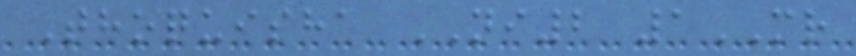Thoquisha NI2 1MR
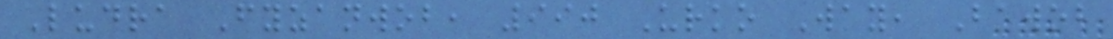Ludra Fyzanwob, 990 Urko Way, Bawob
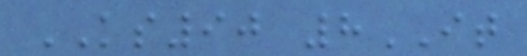KS90 8IT
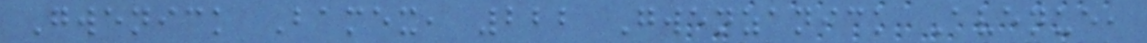Gwenick Bamex, 222 Gwenzanick Avenue,
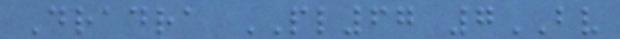Dradra PL67 7BV
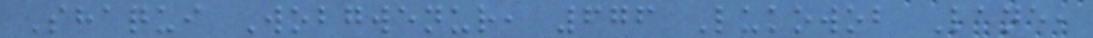Shaqui Wobgwenur, 676 Lukowob Lane,
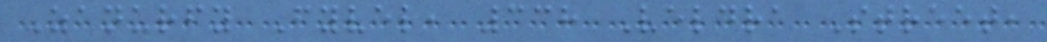Zanurfy Fyvel, 338 Veldra Street,
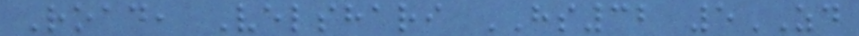Road, Velshari HS32 5ZD
